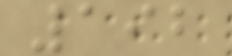192
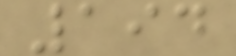194
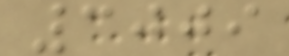3009
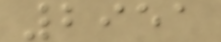2951
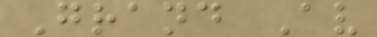Grand Av
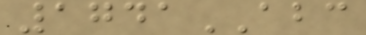1741ABC
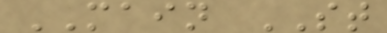MAIN ST
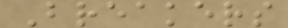Breakers
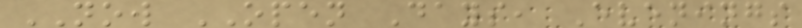NOW OPEN Days, Evenings
